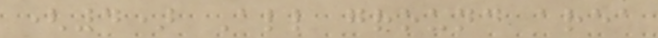(4) All ground area
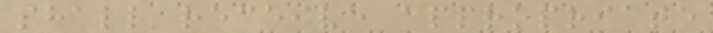shall receive appropriate
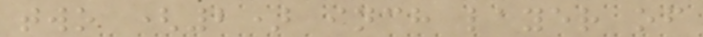two (2) inch layer of
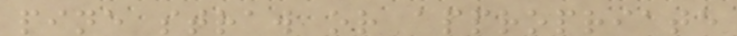pine straw or appropriate
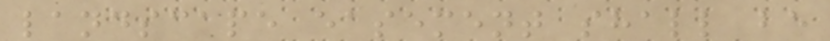landscape easement shall be
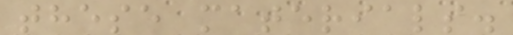these materials.
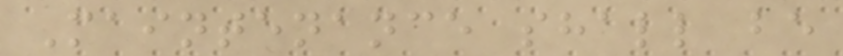Maintenance shall be
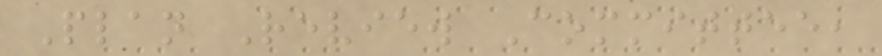Plan Review Committee,
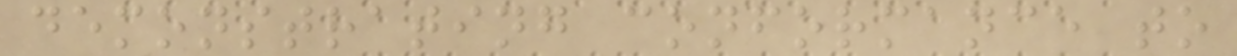demonstrating conformance to
